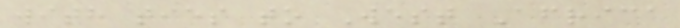with ties to West Africa
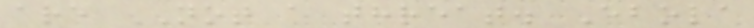are NOT a threat. Ebola
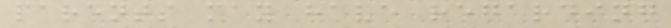parents may have regarding
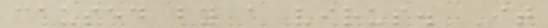caused by a virus. It
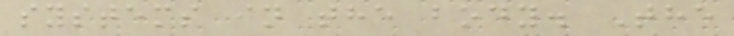systems in the body. The
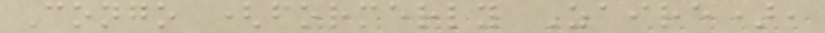Congo (formerly Zaire),
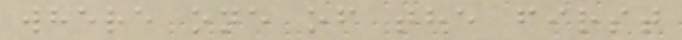where one of the first
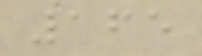165
